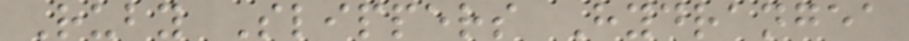Ruby Slippers Hydrangea
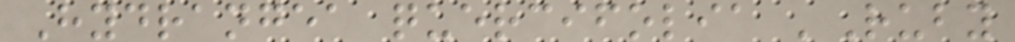Hydrangea quercifolia 'Ruby
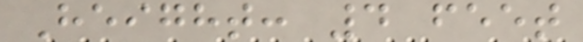Height: 4 feet
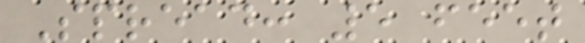Spread: 5 feet
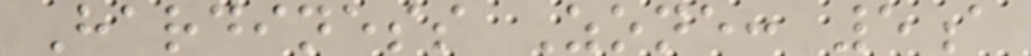Hardiness Zone: 5a
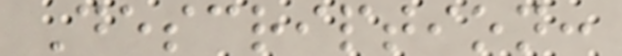Description:
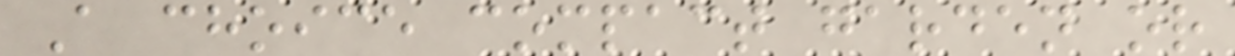A choice compact garden or
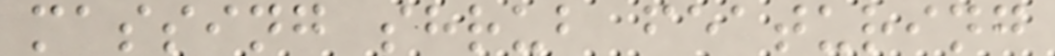massing shrub featuring
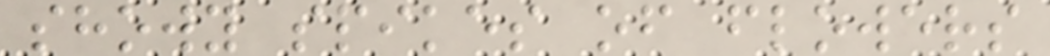showy spikes of flowers
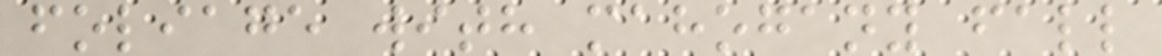foliage with mahogany fall
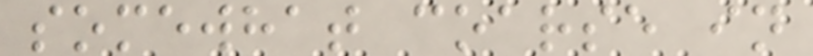somewhat coarse in
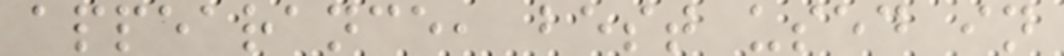appearance, best used in
